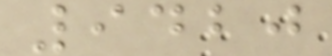9420
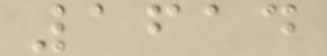1614
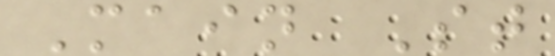Main St
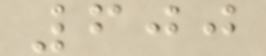600
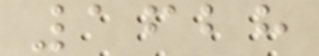1628
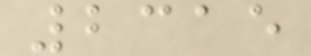2315
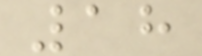18
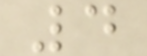4
